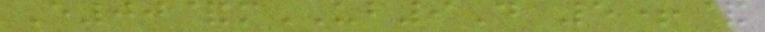E00&mUB9D 5+&
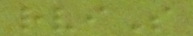rviS
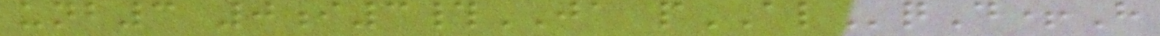unb3 0i3#JA pALqD+H
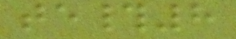te#8
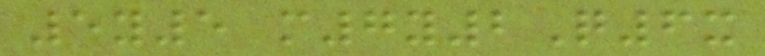5y5 m7y2Q6x
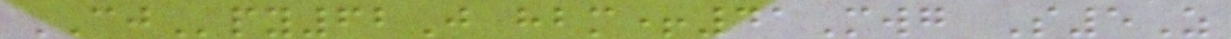CJpy62J hbm+41Mwg S5Z
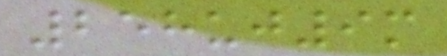258uj9m
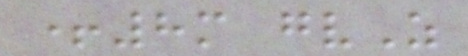+8m gvZ
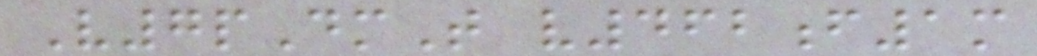V7pDmT v462f1m
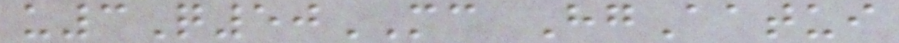u3Q50MC HgAatui
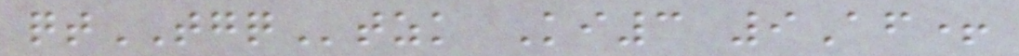qtTGQtzk Ki3 9Af+
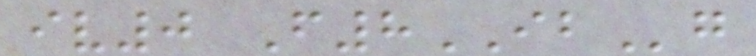iv0 F8IBg
